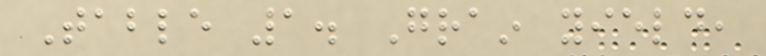Table 1. Grain yield,
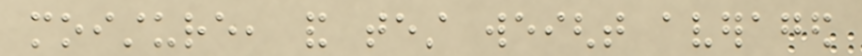moisture, and test weight averaged
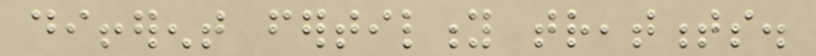different fertility treatments.
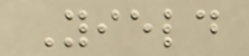Yield
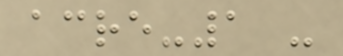acre-1 -
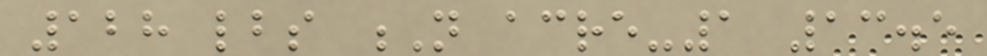128 lbs N acre-1 13.5
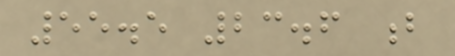55.5 23.6 b
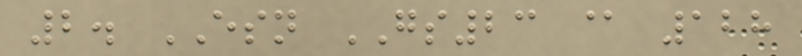2. ESN GS23 @ 128
